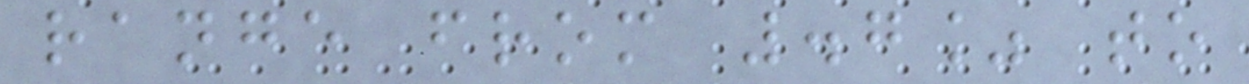range from .7% to
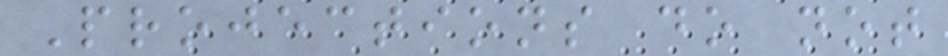Projections do not
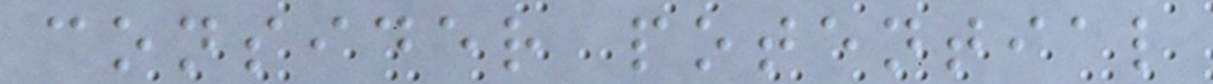consider potential
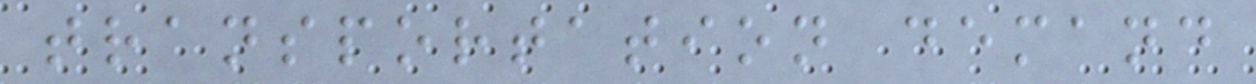transportation demand
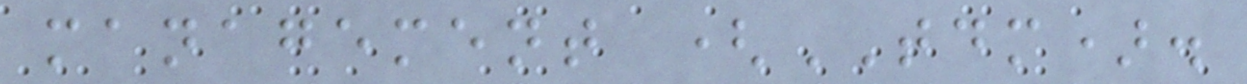management (TDM).
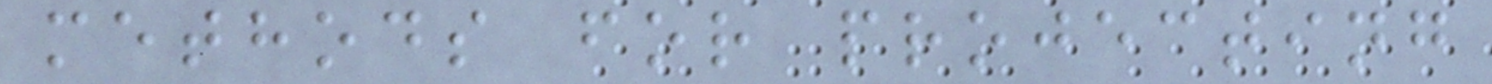methods for projecting
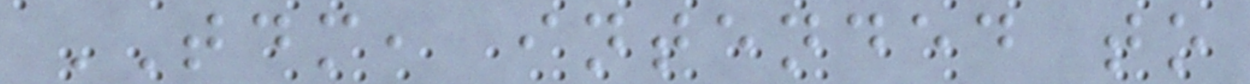TDM, intended to
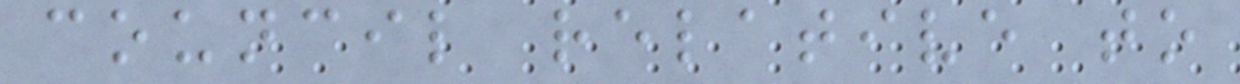council relative to
